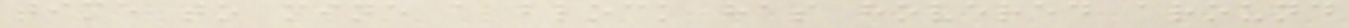time to mine a block has hovered around
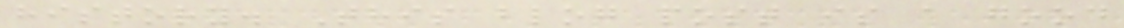history. This blog post is a good
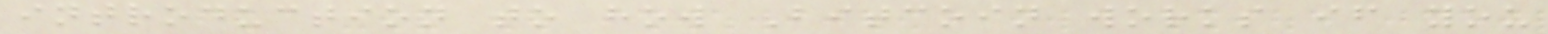introduction to how Bitcoin works if you
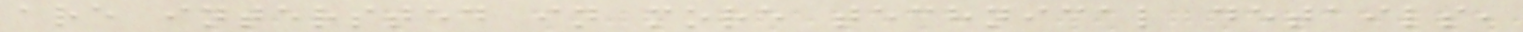are intersted in more technical details,
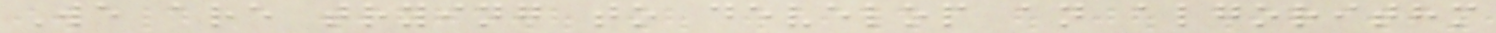We are trying to develop an algorithm
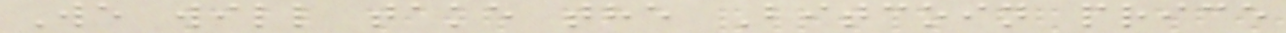We will take the Bitcoin price
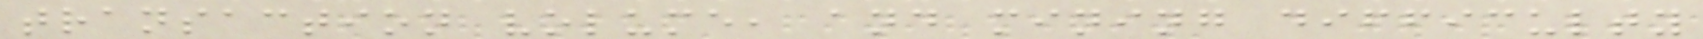transaction volume, and mining difficulty
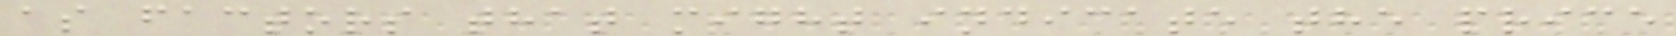as factors that might indicate the price
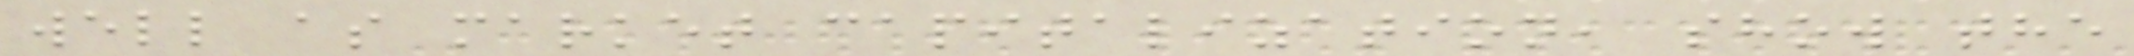well as market capitalization, show the
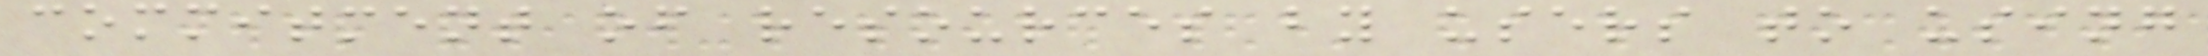commitment of resources by users to using
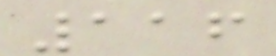116
